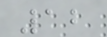12
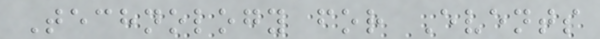Technology for Events
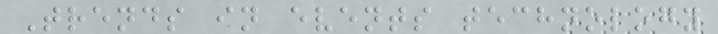Trends in events technology
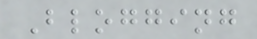Blogging
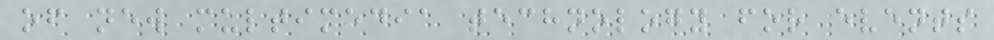of new multimedia technology for events
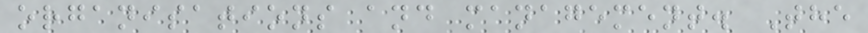organisations and management. The
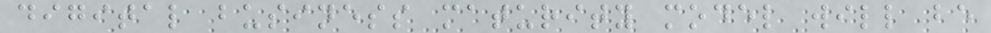digital business maturity model will be
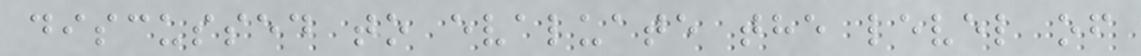discussed to evaluate the level of
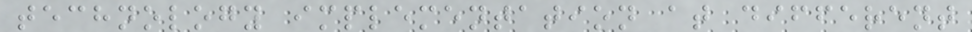technology implementation at different
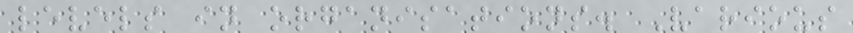levels in organisations. Various
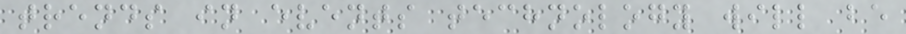trends in events technology will be
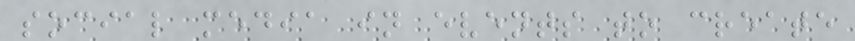social media in events to create
